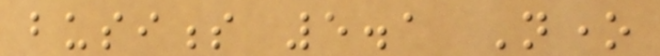business 5.1 None
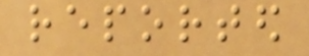reported
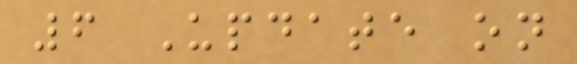6 Update on
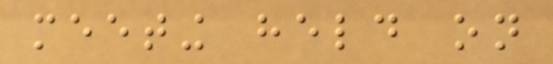meeting held on
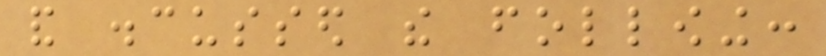and discussed the following:
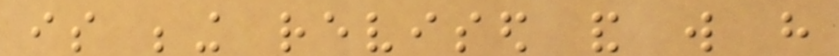is being revised and will have
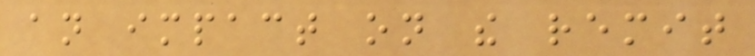an impact on the remit
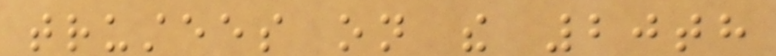trustees on the 20th
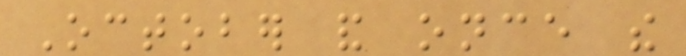October and once the
